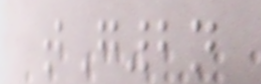tG2n
